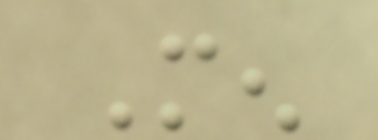Men
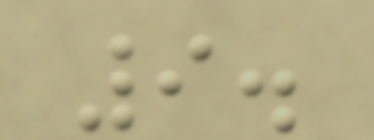9.
